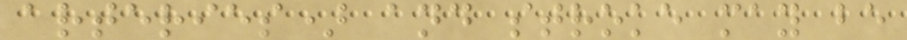arteries) and stroke may be
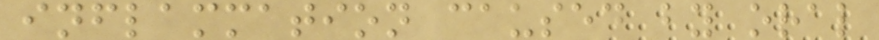inflammation caused by oral
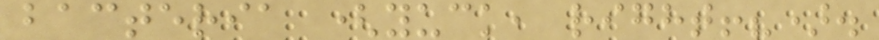bacteria (yuck, right!?).
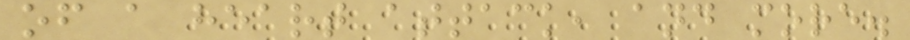of a heart attack, and more.
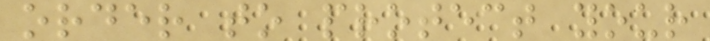order to protect your
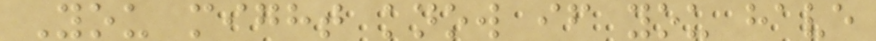You might know if you have
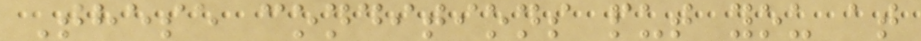These conditions put you at
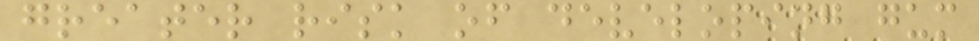greater risk of developing gum
